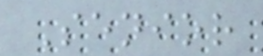Senior
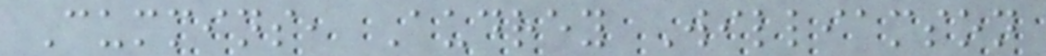Cummins, Audrey Williamson
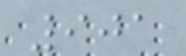901
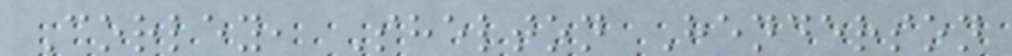Corley, Shelton Henderson
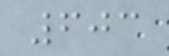603
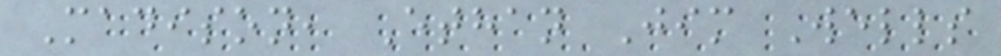Madison, Ethan Jim Wells
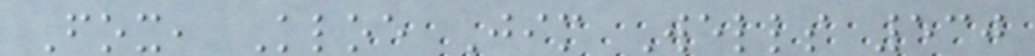Fox, Kloe Jim Wells 530
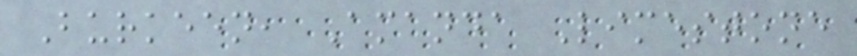Burkeen, Amanda Limestone
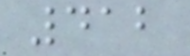412
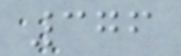376
